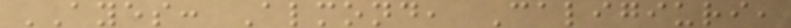AYES: Almond, Caligiuri,
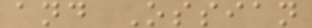and Ossian
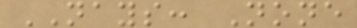NAYS: None
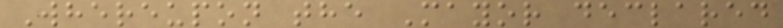Whereupon the Mayor declared
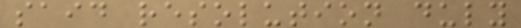said resolution duly
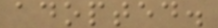adopted.
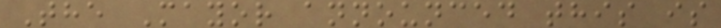The Mayor announced this is
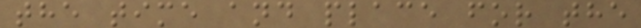the time and place for the
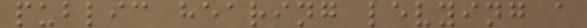public hearing levying a
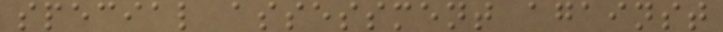special assessment against
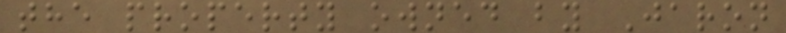the property owned by Jaron
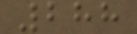288
